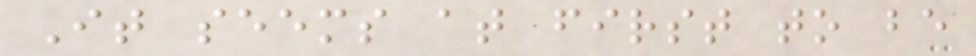It seems at first to be
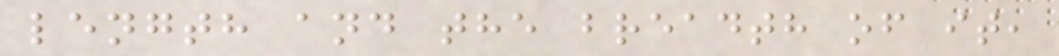length and the breadth of it,
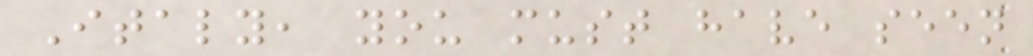Italy, you must have seen
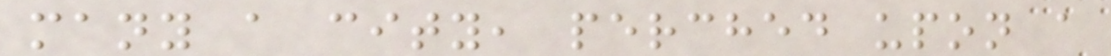many a city, perched upon a
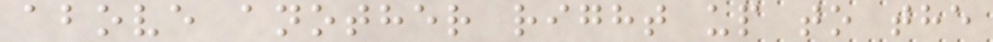above another right up to the
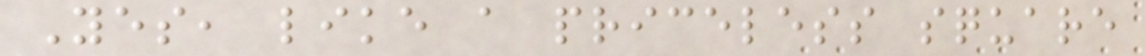Yes, like a priceless square
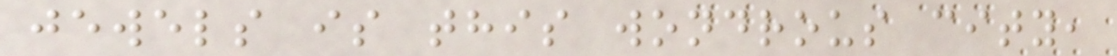jewels is this wondrous city,
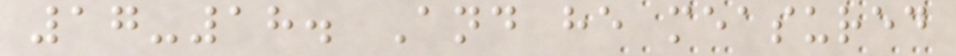17-18. And he measured
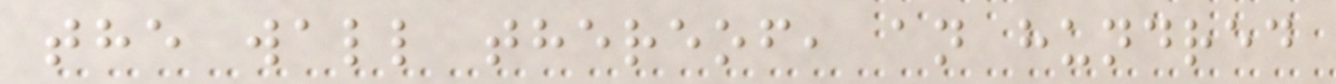the wall thereof, an hundred
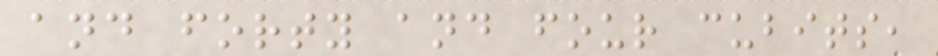and forty and four cubits,
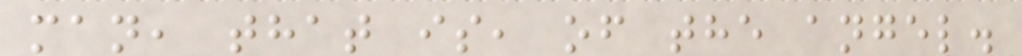man, that is, of the angel.
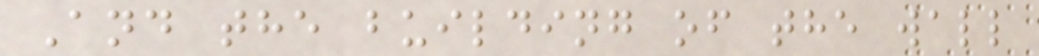And the building of the wall
